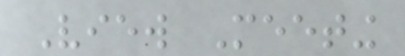View Meeting
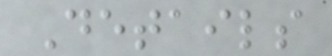Details
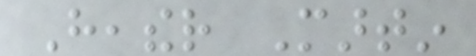Heather Martin
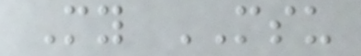My MSU
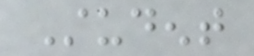Student
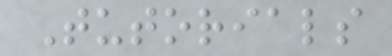Tutorials
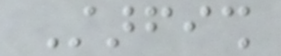Starfish
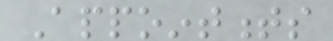Appointments
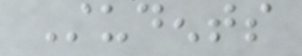Students
